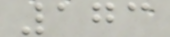173
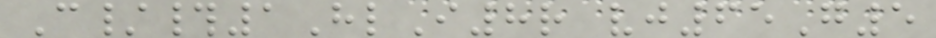C/#1HlI8r vj65G5
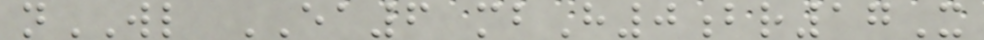nWL EA6 mbH0br17X
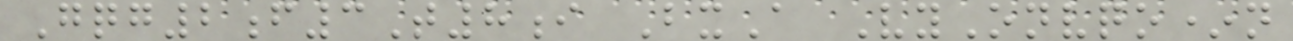Gqg2f3T8i BxA VyOnvqo*n
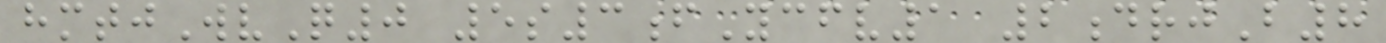hmtjWvQ0 5s3fYcfv1 2drjB8
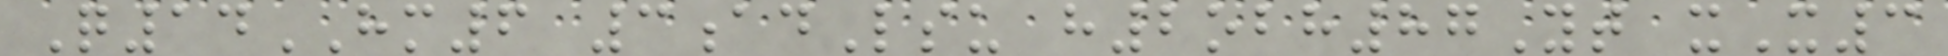Q14HM6 3adLsu h2obh87Yt xX3
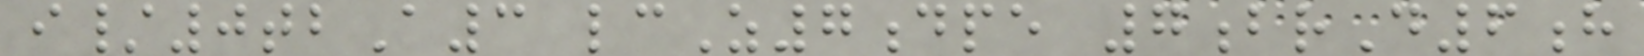i/0tbA3 lcZ7dpe 7brD6h
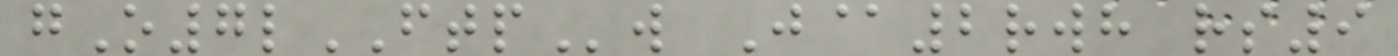gO7lFTPw J@2rwh rs9
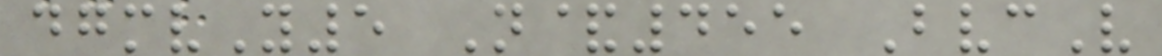dgmvY5 N&455 BvcV
